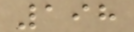198
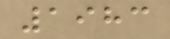1983
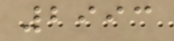2993
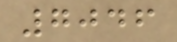7046
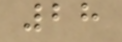28
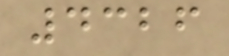4326
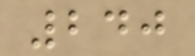240
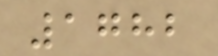1782
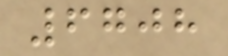6708
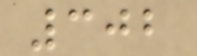302
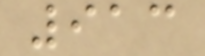913
